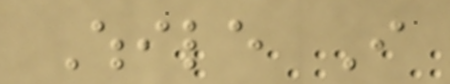While I
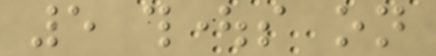5 thoughts on
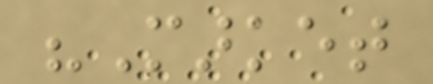"Market
